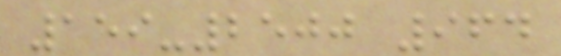159-2500 964
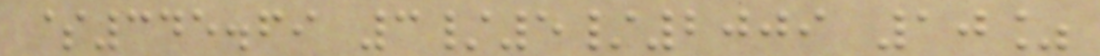$345.69 3/5/2009 10%
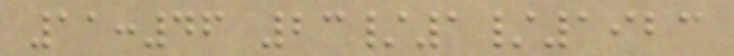11:46 23/1/1923
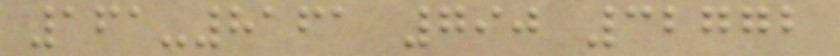161-8161 790 32772
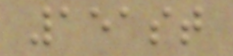151st
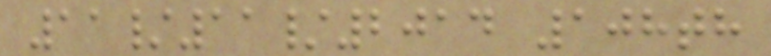11/11/2014 108th
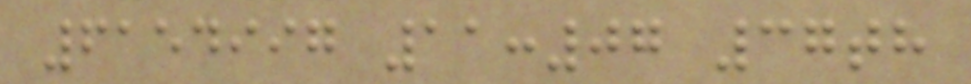6154997 11:07 37th
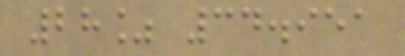28% 34.951
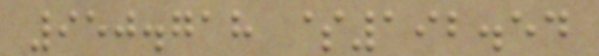950.718 $192.54
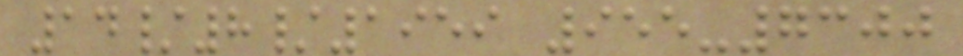14/8/1959 955-7300
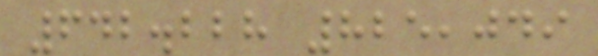642.228 825,049
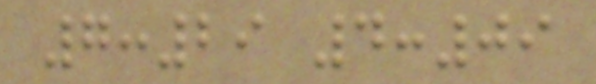7:29 4:09
